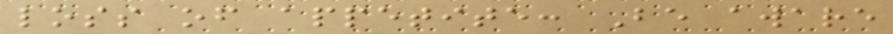loss of appetite: Be aware
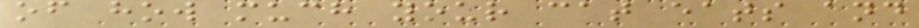of how much your cat eats and
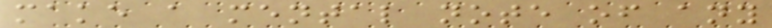make a mental note of any
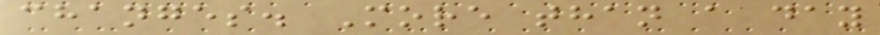changes. More than a day
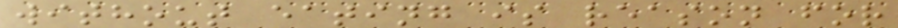without eating is reason for
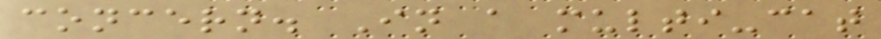concern. In a multi-cat
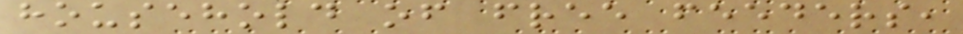household of free feeders,
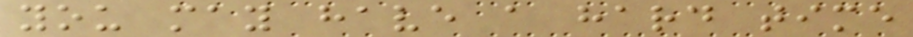you may have a hard time
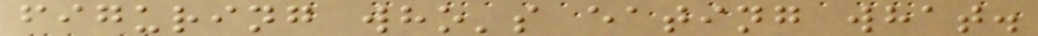figuring who's eating what.
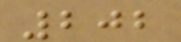202
